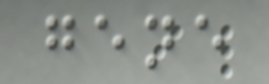gene
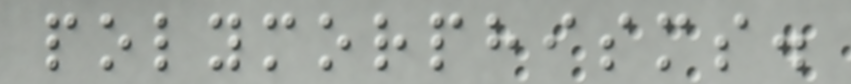polymorphisms.
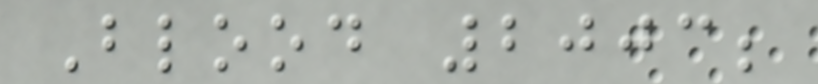Blood 2003;
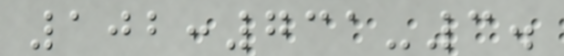102:731-3.
